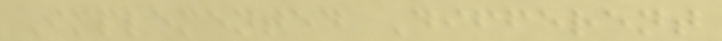Implemented Different
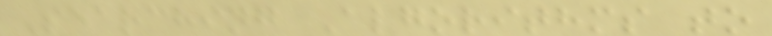Searching Algorithms to
